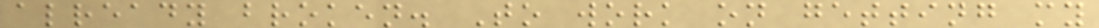already broken. To work on getting my
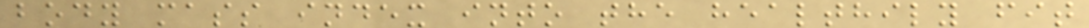body mass index into the healthily fit
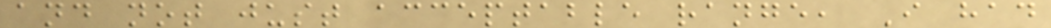and not just acceptable range, I had
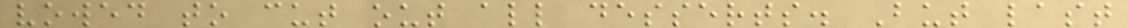vowed to cut out all desserts. But last
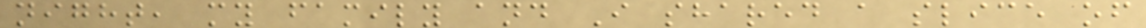night, my family and I shared a slice of
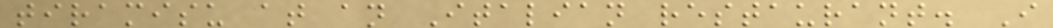tiramisu at an Italian restaurant. I
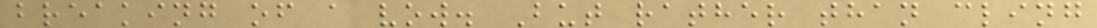breaking of a vow. But rather than cling
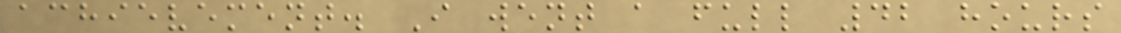achievement. I went a full 42 hours
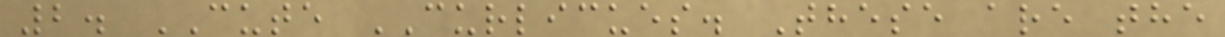2. CUTE CURLICUES. These are the
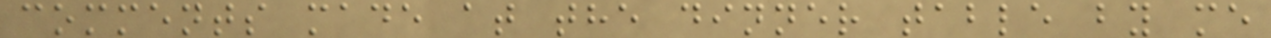comments made at the dinner table by me
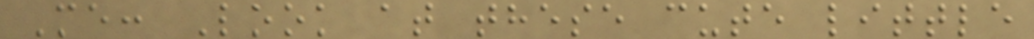Me: Look at these cute little
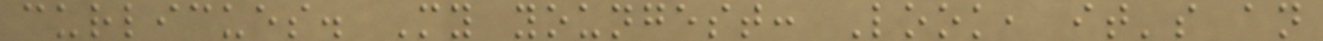curlicues. My youngest: Look, it's an
